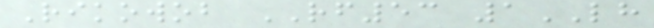Rikowob RF53 1LH
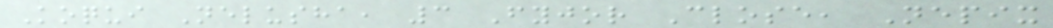Koqui Nelusha, 3 Fyjor Close, Nepix
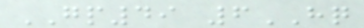GP49 6HQ
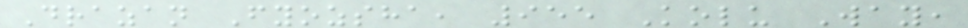Drazan Fyozsha, 955 Kolu Way,
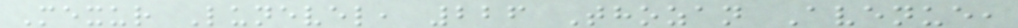Mexur Lunevel, 226 Thozan Avenue,
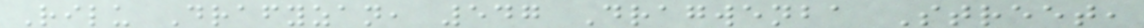Rilu Drafyzan, 547 Dragwenba Street,
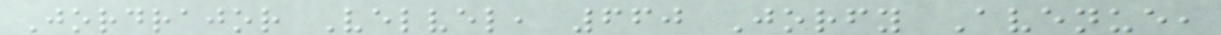Jordrajor Velvel, 660 Jorfy Avenue,
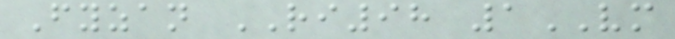Fyzan RI98 1VM
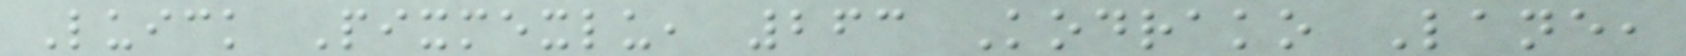Luick Pixmexlu, 263 Kodrako Lane,
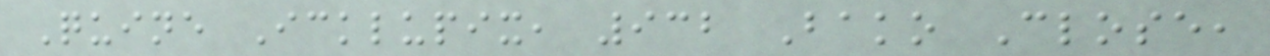Quine Icklupix, 932 Bako Close,
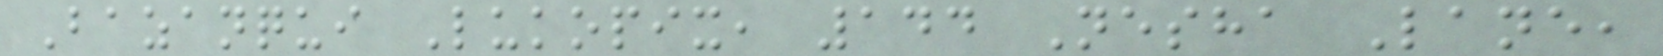Bazanqui Lukopix, 144 Nesha Lane,
